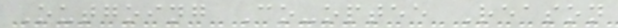Outgoing Co-optee Reason
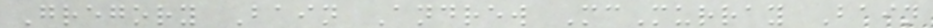Gregory Bain Andrew McMurray Bain
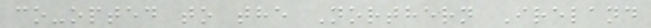co-opted to the Northern Ireland
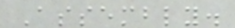Assembly.
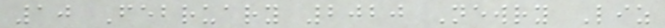10 February 2020 Newry Liz
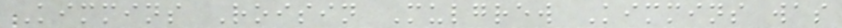Kimmins Roisin Mulgrew Kimmins was
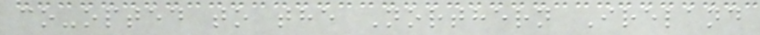co-opted to the Northern Ireland
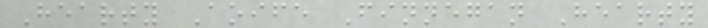Hearty Aoife Finnegan Hearty
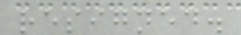resigned.
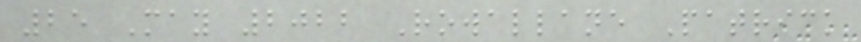25 May 2022 Rowallane Patrick
